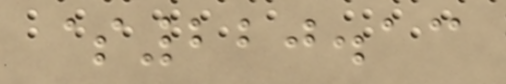$220.13
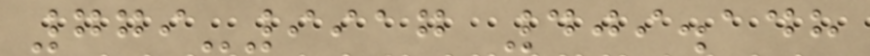779-9917 409.148
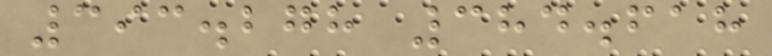393.278 384.618
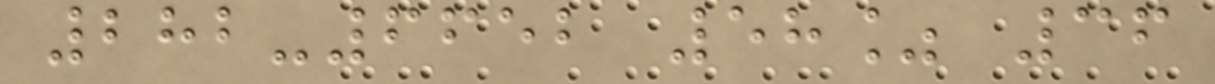282-6652 58% 36
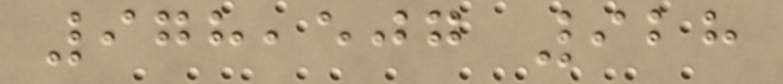978,507 928
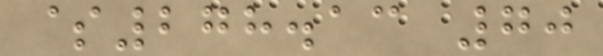$278.13 70
